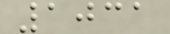1031
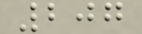207
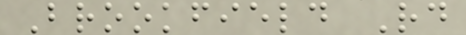Brookfield Rd
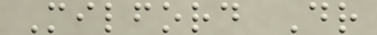Milford Dr
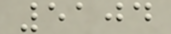5104
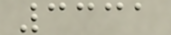3331
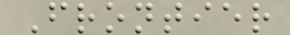Frontier
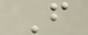F
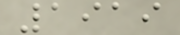1919
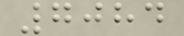7084
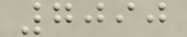7090
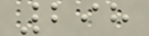298
